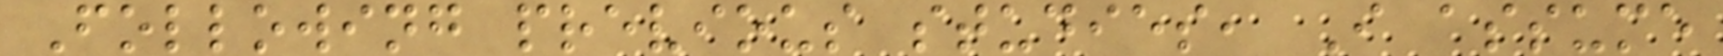Following previous studies, I assume
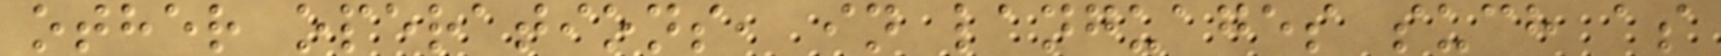other operations, in languages such as
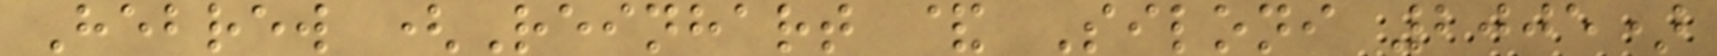Hebrew (Reinhart & Siloni 2005)
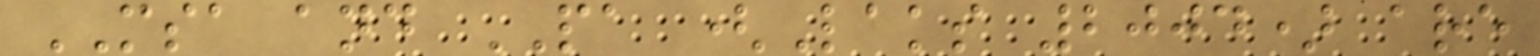MSA and PA (Laks 2004) are
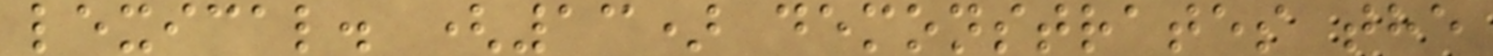lexical. (13) demonstrates the
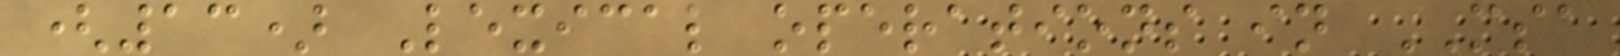(13) Lexical operations in MSA
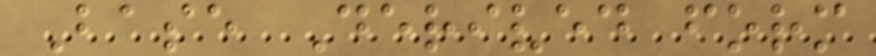Base Derived form
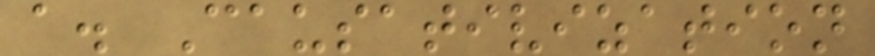a. Causativization
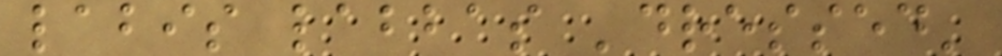labis labbas 'dressed'
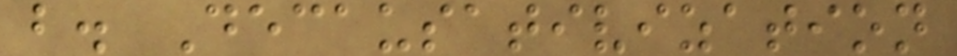b. Decausativization
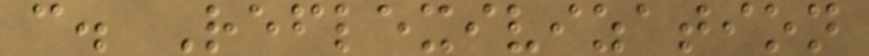c. Reflexivization
